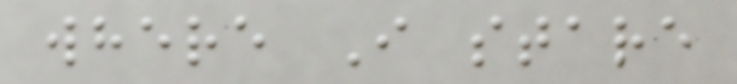where I stare
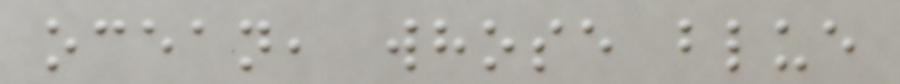ocean, whose blue
